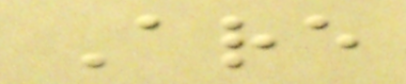Are
